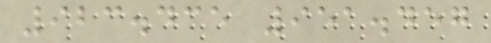923.435 951.457
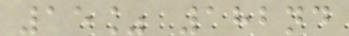15% 182nd
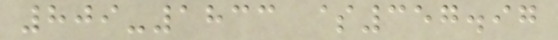809-1833 $357.97
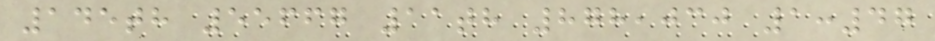145th 55667 11th 878,030 1:47
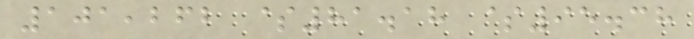101,262 $81.18 $95.38
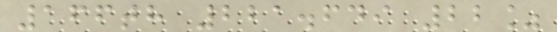166th 221.649 22%
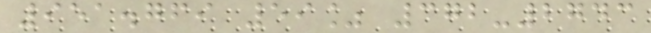951.769 59% 372-2743
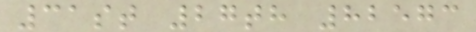31st 27th 82573
